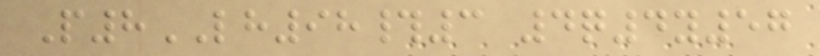P8LH98#3 4q4y57
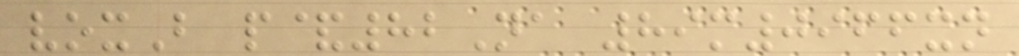voxB p&82Na 89m0966xn
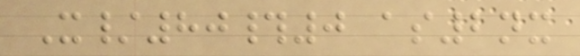X/80#0 as2nx
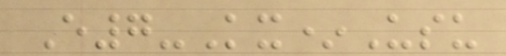E7-Kx*Usu
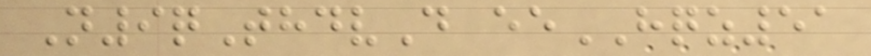N9qThdvD eeHQZ51
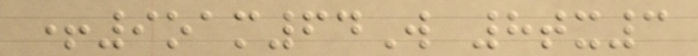+9oam64W 8tx3
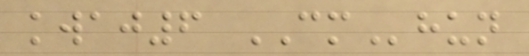kwaj6 CMhun
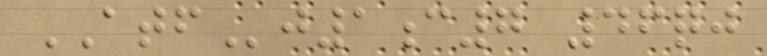ATFj1c7 46qj
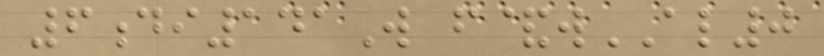6di141W f&wAL0
